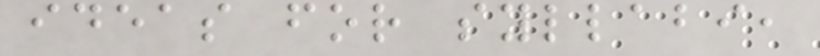ideas for syllabi,
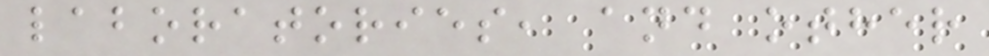laboratories, and other
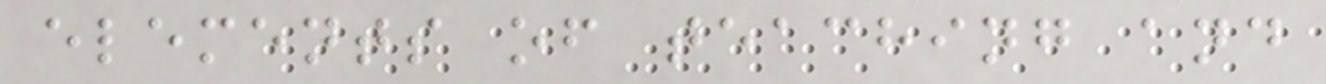elements of teaching and
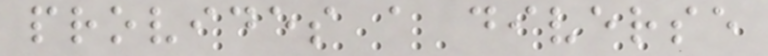provides a diverse
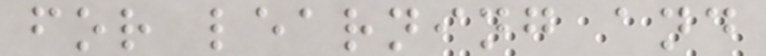for learning and
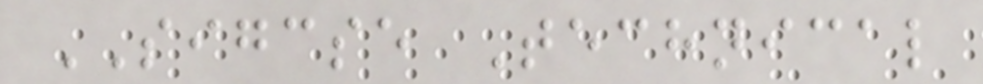SIGCSE Technical
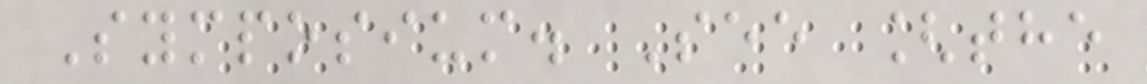Symposium. See [the
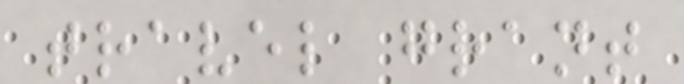travel grant
